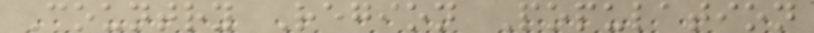Country Region Population
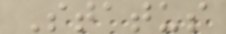Status
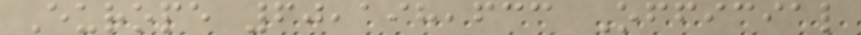Europe 60,198,633 Official
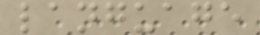language
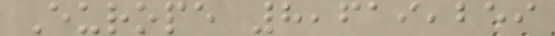Europe 8,619,259
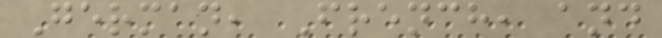German, French, and
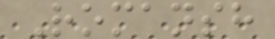Romansh
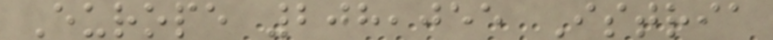Europe 208,055 Istria
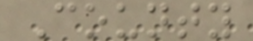County
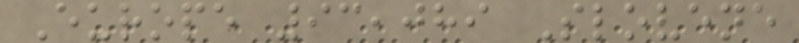Europe 93,089 Slovene
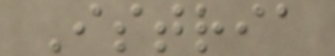Istria
